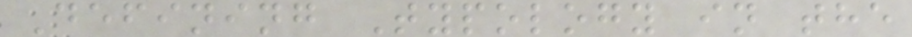Defining Typology in the
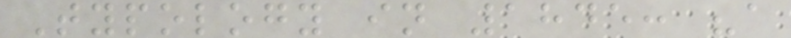Typology in 1845: "a
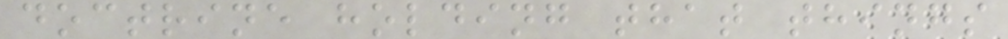doctrine holding that things
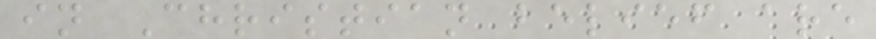in Christian belief are
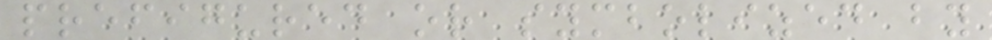prefigured or symbolized by
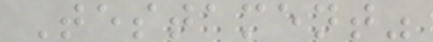Testament"
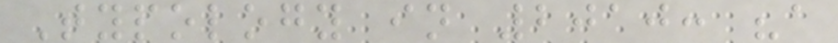Typology in 2010: "a
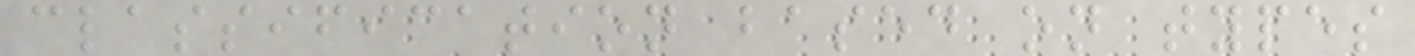classification based on types
